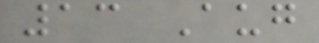13 Aug
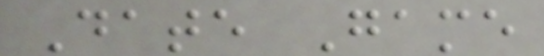Date Game
